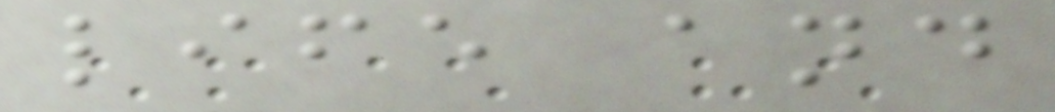life and
